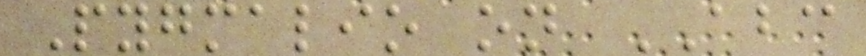Pygmalio on ABC
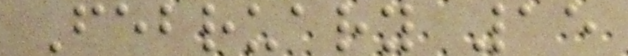February 15
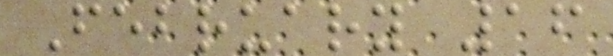February 16
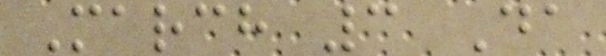March 3 Da
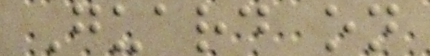Guard on
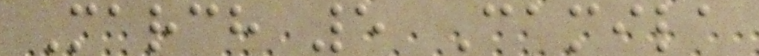March 5 Camila
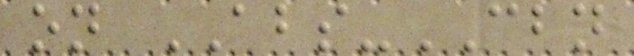on ABS-CBN
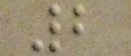2
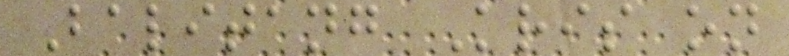Balitang Kris on
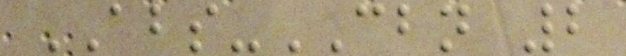ABS-CBN 2
